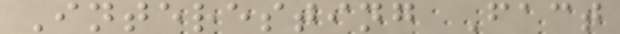Interesting Fact
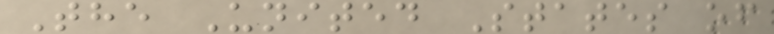The United States of
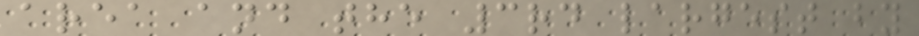area and the 3rd largest by
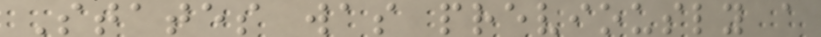States was previously a
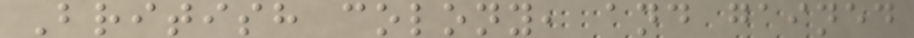British colony, and gained
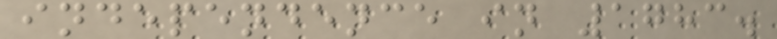independence in 1783.
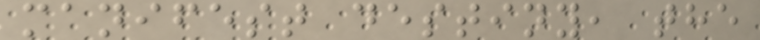manifest destiny, the
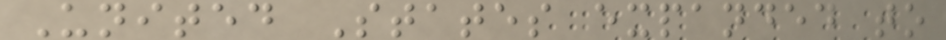United States expanded to
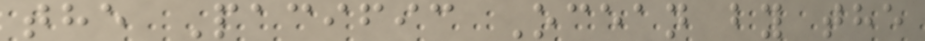the Pacific Ocean by the
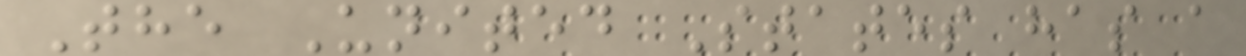The United States has a
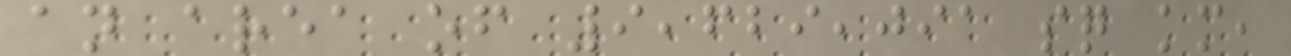an area of 9,629,091 sq km,
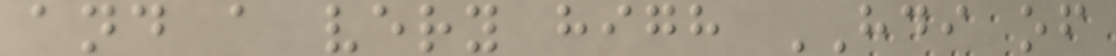and a very high HDI of
